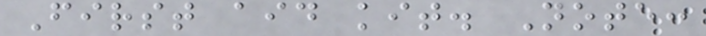First aid kit. Note:
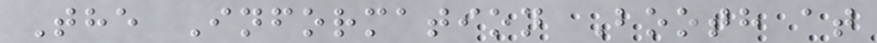The Information Booth at
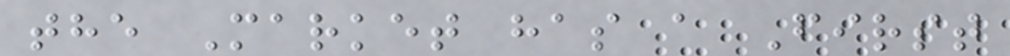the Market has a First
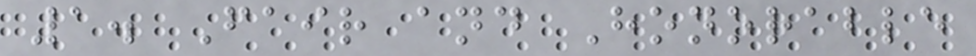1. Fair and Honorable
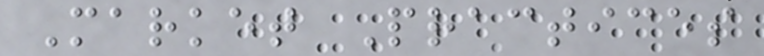Market Practices
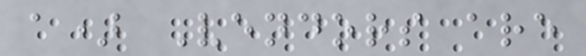a) Vendors are
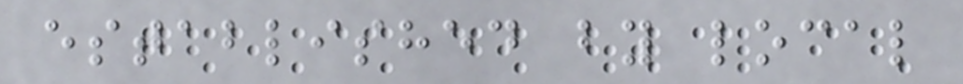established by local
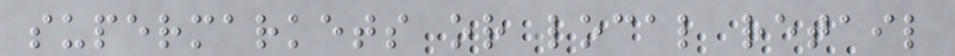supermarkets or local retail
